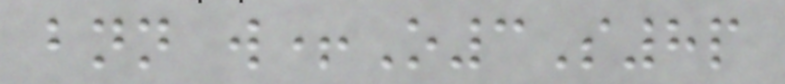bnn w+O3S8p
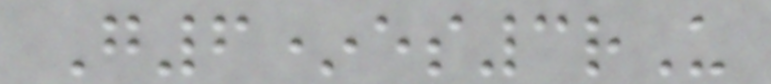G6*es3rU
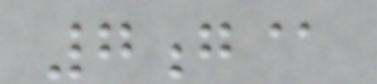7g@
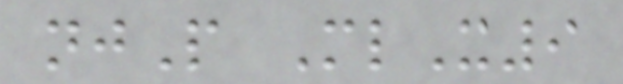njP MlX9
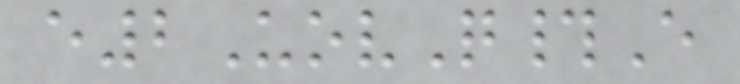e2UovQ#E
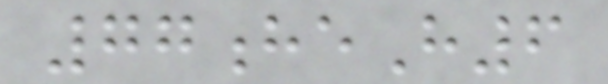77heH6
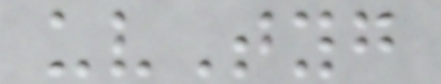uvTyg
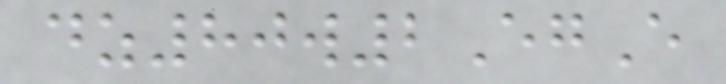dz80w2EgE
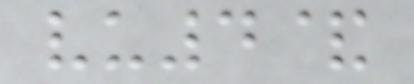vu4&
